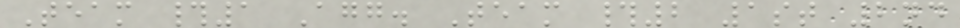Team #1 Agg. Team #2 1st 2nd
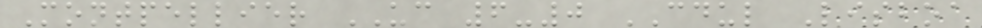Montpellier UC 6-0 CDUL Lisboa
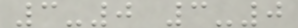3-0 3-0
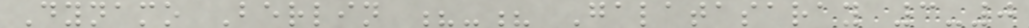Dynamo Berlin ?-? Galatasaray 3-0
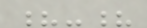?-?
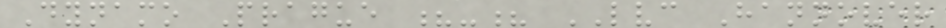Dynamo Prague ?-? LVC Hannover
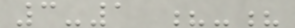3-1 ?-?
